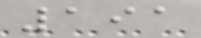191
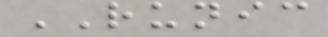RUNIC
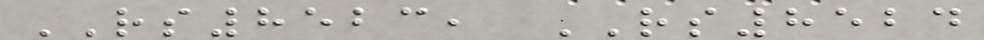RS8523, RS8524
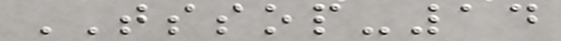TSSOP-14
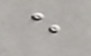e
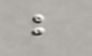b
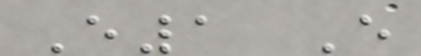E1 E
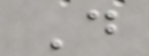D
